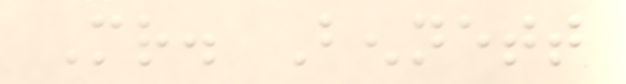Mr. Bennett
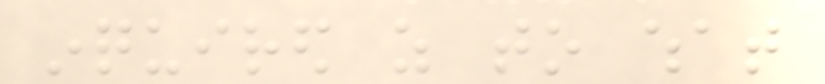inquired as to what
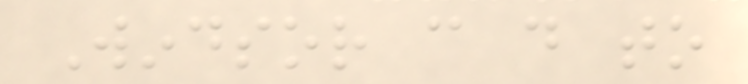Windsor can do to
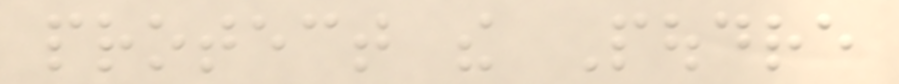protect the Poudre
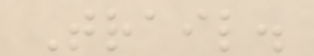Trail.
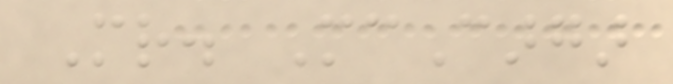Mr. McCargar
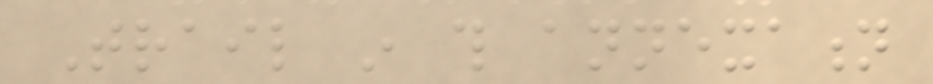Trail in this annexation
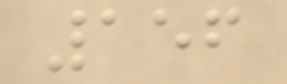156
